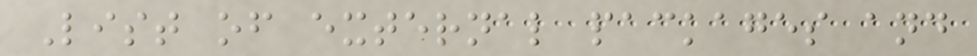List of external packages and
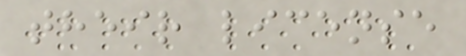their license
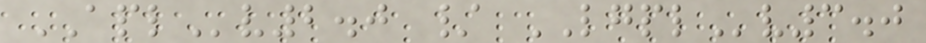APLv2.0 / LGPLv3.0
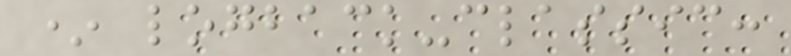* logback-classic:
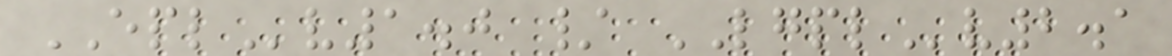EPLv1.0 / LGPLv2.1
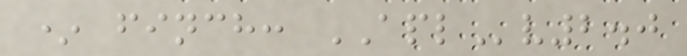* finch: APLv2.0
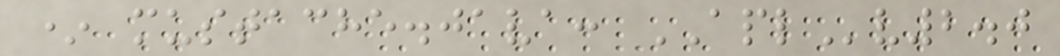* mustache.java: APLv2.0
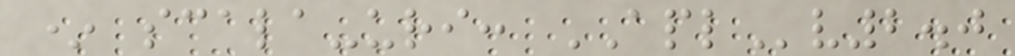* scala-uri: APLv2.0
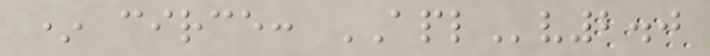* circe: APLv2.0
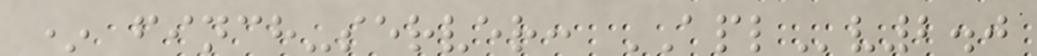* finch-server: APLv2.0
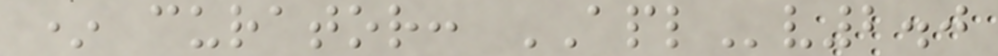* curator: APLv2.0
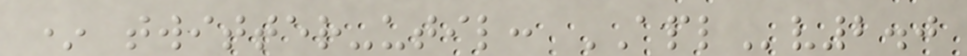* twitter-util: APLv2.0
